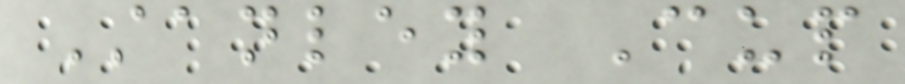Stanley Cup
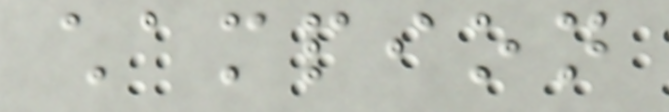champion
